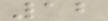12
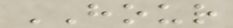HOUR
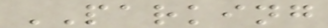PARKING
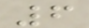6
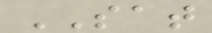SAT
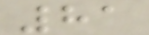81
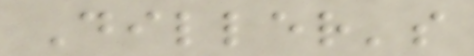Diller's
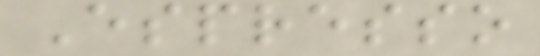Espresso
